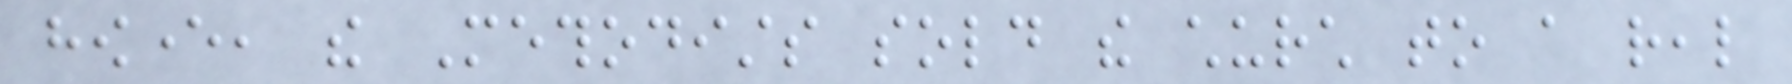however, the Methodists sold the church to a real
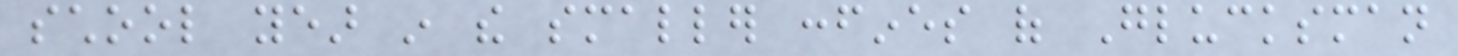school year in the smaller confines of Glucksman
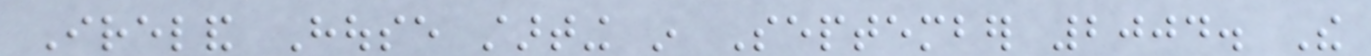Ireland House starting in September 2004. The
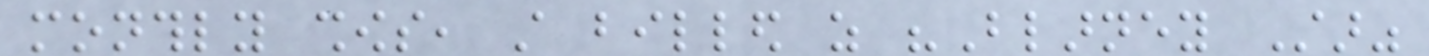monthly shows, still billed as "Blarney Star"
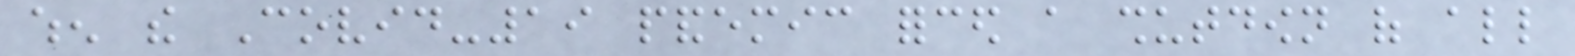when the Covid-19 pandemic forced a shutdown of all
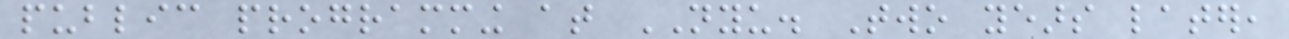public programming at NYU. Two years later,
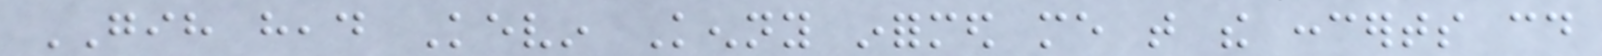GIH head Kevin Kenny informed me that the concerts could
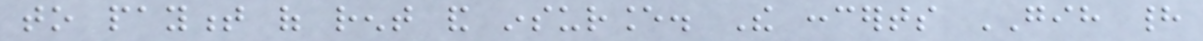to payment of rent and insurance. The concerts GIH had
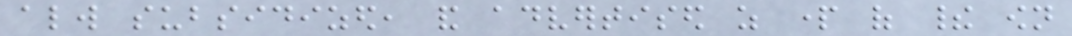always subsidized, and advertised as part of their own
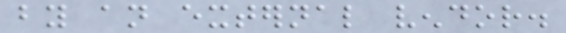by an external vendor.
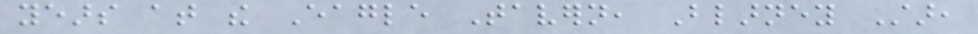years at the Eagle Tavern, Blarney Star,
